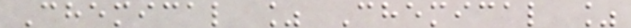Chemical % Chemical %
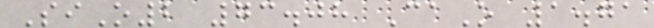SiO2 73.08 CaO 1.71
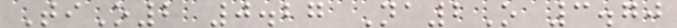TiO2 0.27 Na2O 3.70
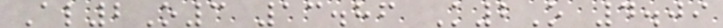Al2O3 13.86 K2O 4.09
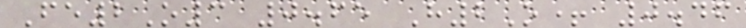Fe2O3 0.65 H2O+ 0.46
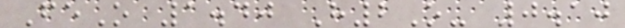FeO 1.40 H2O- 0.10
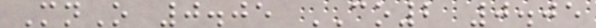MnO 0.05 CO2 0.05
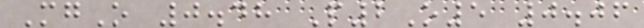MgO 0.48 P2O5 0.06
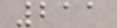211
